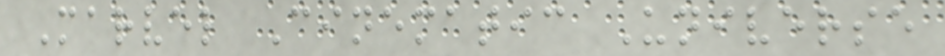Marvel Cinematic Universe
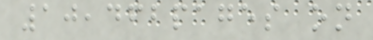10,462pages on
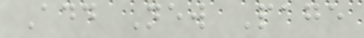Add New Page
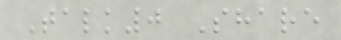Talk0 Share
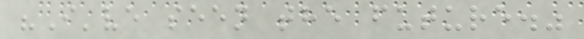"I've seen the future."
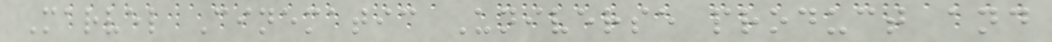Marvel Cinematic Universe product and
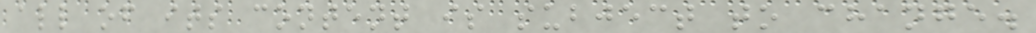all of its content is subject to change.
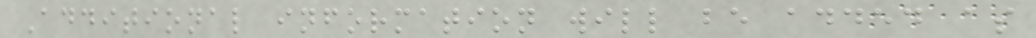Additional information will be added as
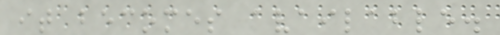it becomes available.
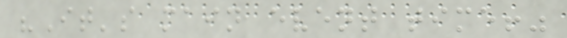"It's main event time!"
